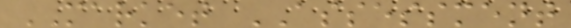MARKET ASSESSMENT
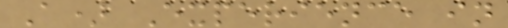A) Experience in
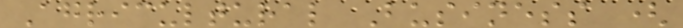Agricultural Business (
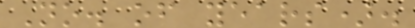No. of years).
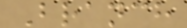Branch
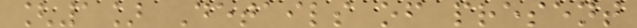[1] Details of present
